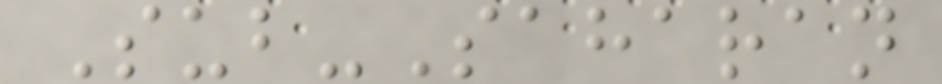Sub-Saharan
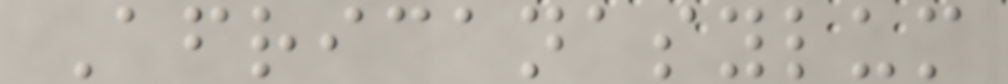Africanasylum
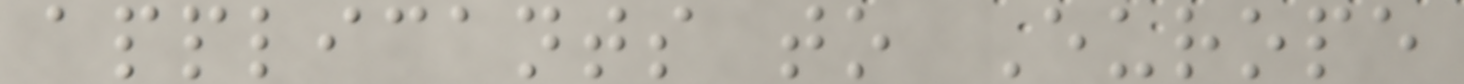applicants to Europe
